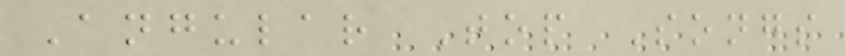Angular Top Songs
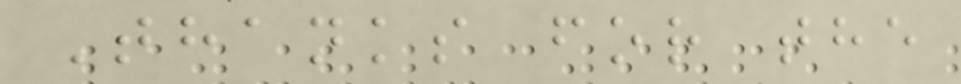Thanks for the
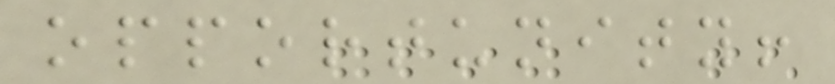opportunity!
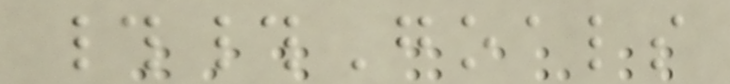##Goals
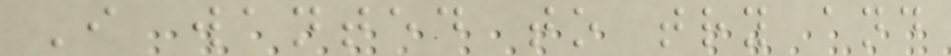I wanted to try and
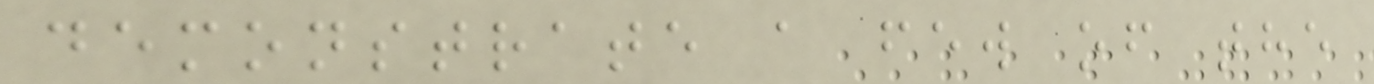demonstrate a few of the
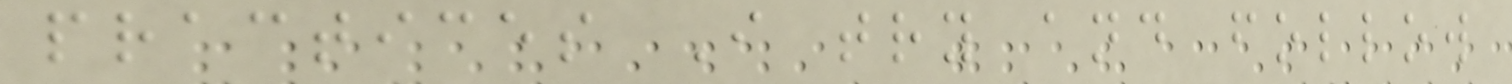practices I try and follow
